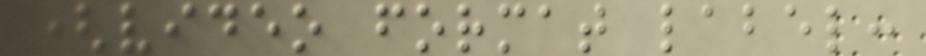(video format label:
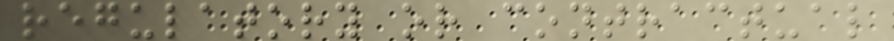regulatory or contractual
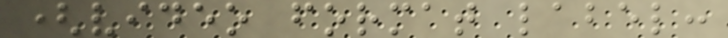(video format label:
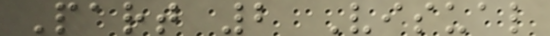Part 2 Visual
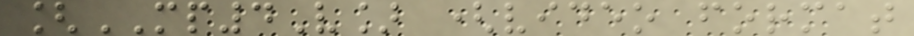[MP4V] (video format
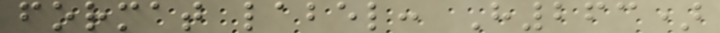format label: H263)
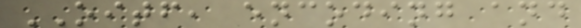OITF, encoding and
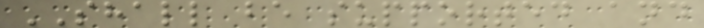SHALL be supported and
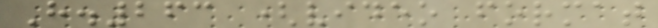H.263 (video format
